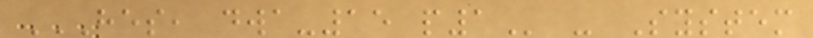HES, DWA-15 P1 - System
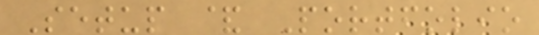Setup & Portfolio
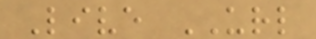Live URL
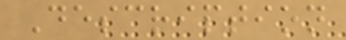Description
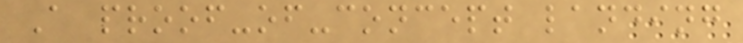A proof-of-concept landing
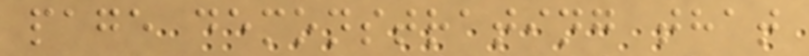page demonstrating that
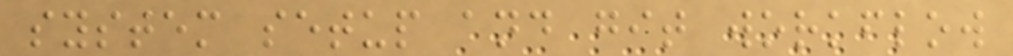system setup and git workflow
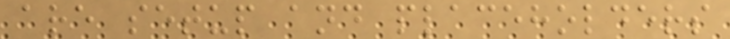are setup and placeholders
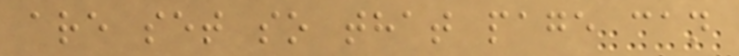are set so that page can
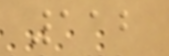112
